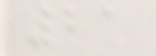21
